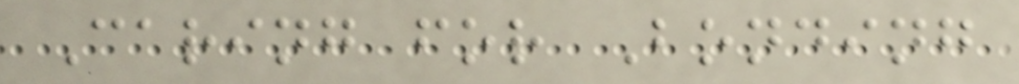Caring for Bonding
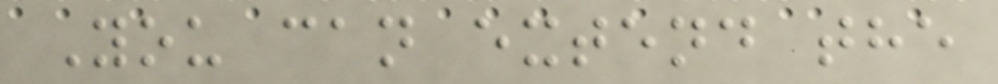You can extend the
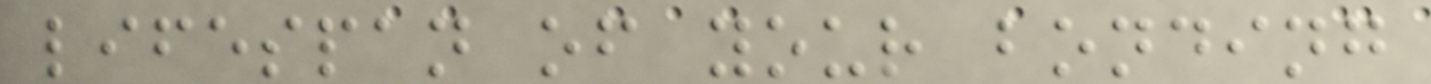lifespan of your bonding
